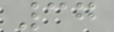37
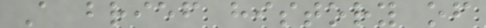A brief history of
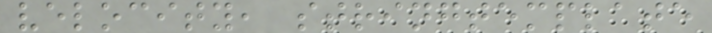velocity, stringtemplate
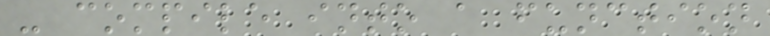- compile into a function
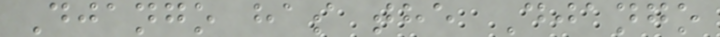Django has the Django
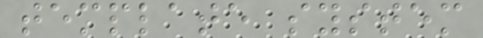template system
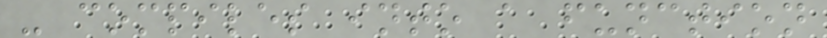- compiles into a function
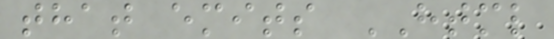that emits HTML
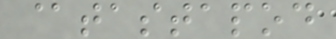@tastapod
